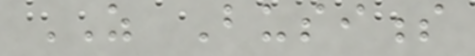AS Business
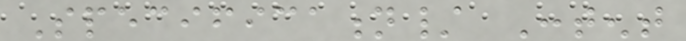Specification/ Content
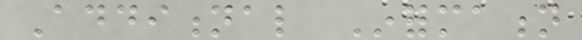Additional Information
